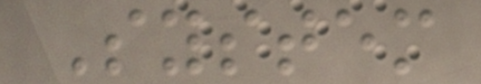System
